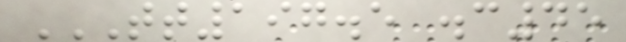TT197.5 .C45
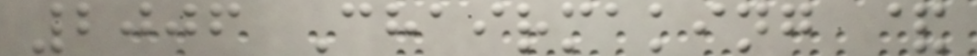2006 Chairmaking &
